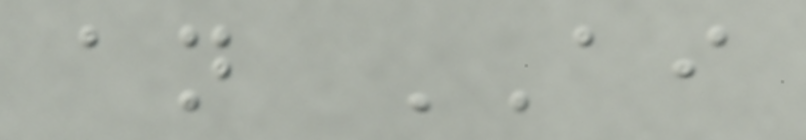an AI
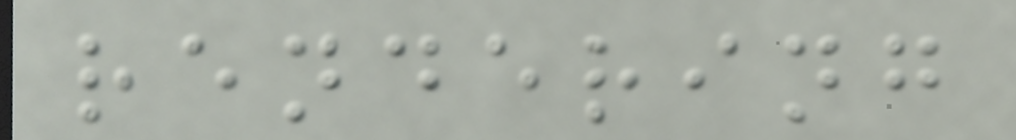rendering
